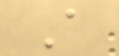A
